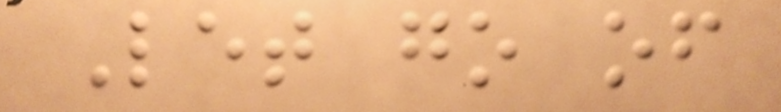Let go of
